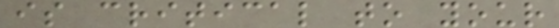is critical to your
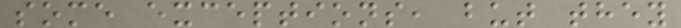some exceptions, but they
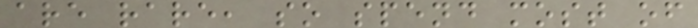are rare, so spend most of
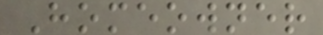Homeowner
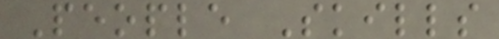People Skills
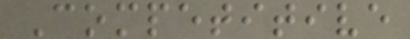Competitive
